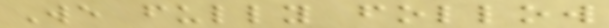We fully follow
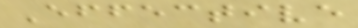Effective
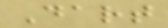Dart
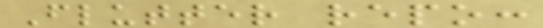Flutter repo:
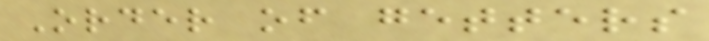Order of getters
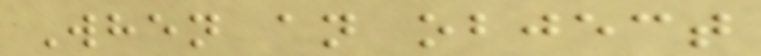When an object
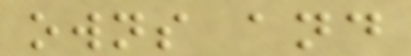owns and
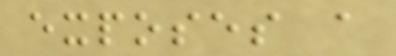exposes a
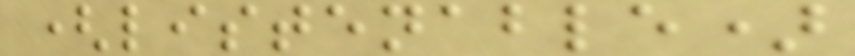(listenable)
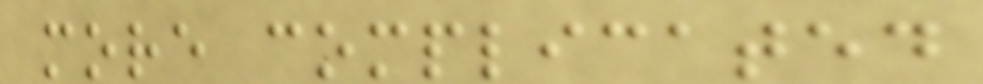more complicated
